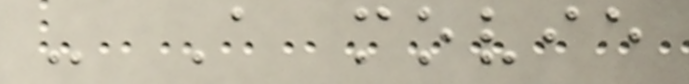- A movie
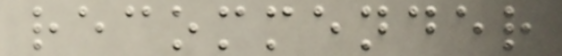recommender
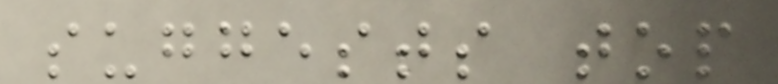suggests top
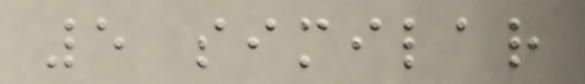5 similar
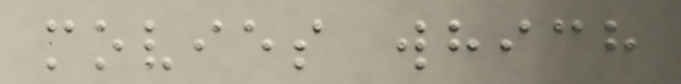movies which
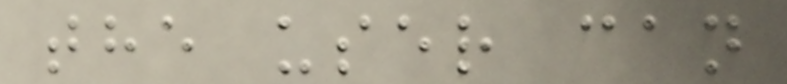the user can
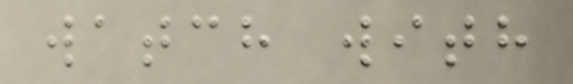watch with
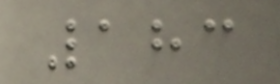183
